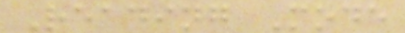Reading Mode
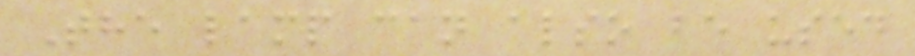The lamp can also be used
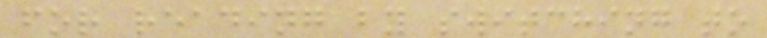for reading by switching to
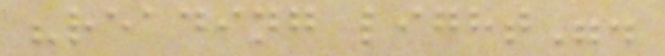"reading light".
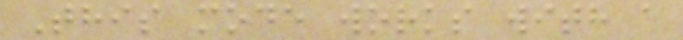This mode works with a
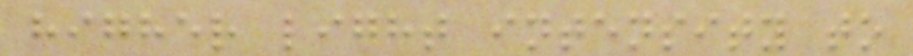higher light intensity to
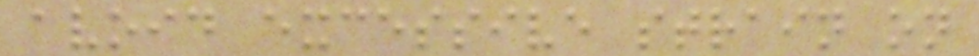avoid excessive strain on
